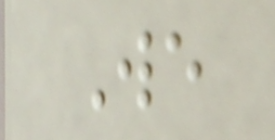We
